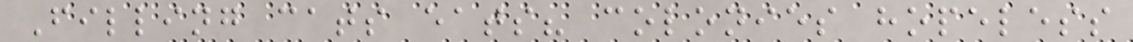Filling cats eats? colonies hopeless
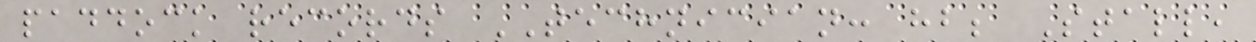paddock records TECHNICIAN: hb; Stall,
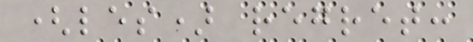(les) regret:
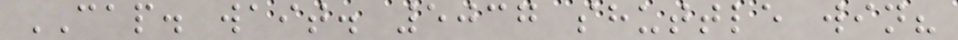CAP. wait. 5037 shuttle win?
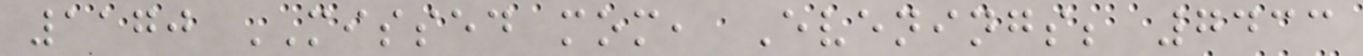1170 MISSED mom, Evenings; 7433
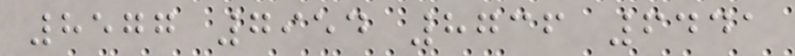8577 7954 8736 6441
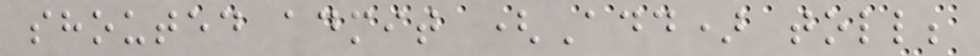shouted admit (Add) toll;
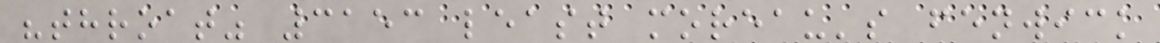"throat" 3153 least moreau's fenwick
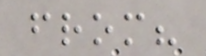from?
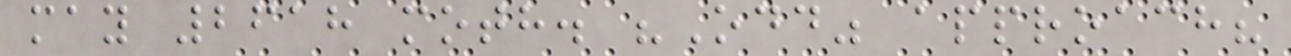may 2618 moth. "Odd" approach?
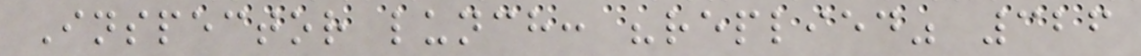Inspector lunch: "replied" 326
